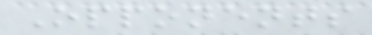Opponents
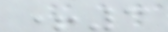+3
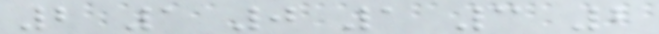2 1 0 1 3 2
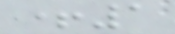+1
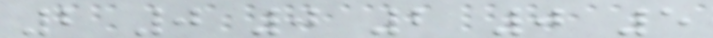2 0 0 2 0 5
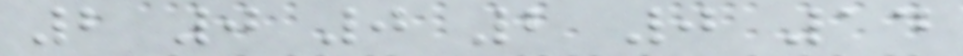2 0 0 2 0 14
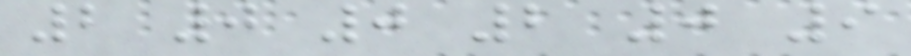2 0 0 2 0 9
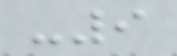-9
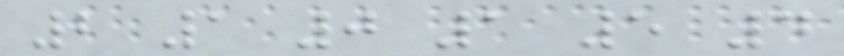2 1 0 1 5 4
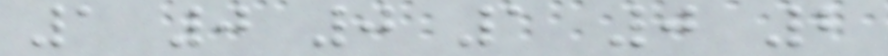1 0 0 1 0 2
